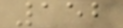152
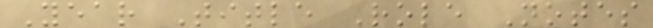Year Title Role Notes
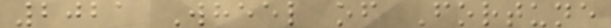2021 Wheel of Fortune
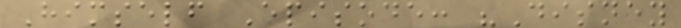Himself Episode: "Disney
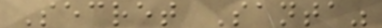Secret Santa"
